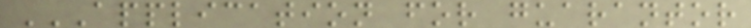APPLICATION FOR GUARANTOR
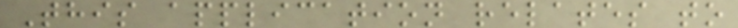This application relates to
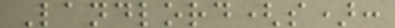Landlord(s):
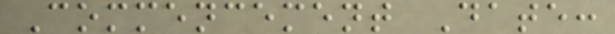Commencement Date:
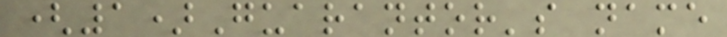(1)Guarantor's name
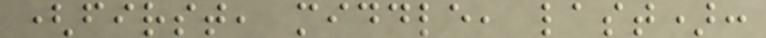(first, middle, last):
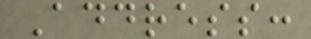Address:
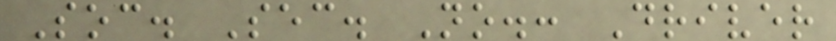Soc. Sec. No.: Driver
